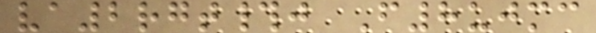va2rgt#j F8ujmc
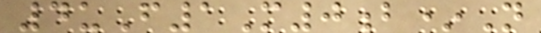4uF1M0b*N
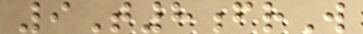9T8frW
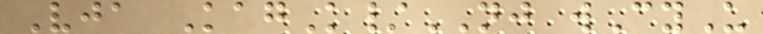Vja KagK/NJ wCyU
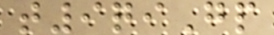t9qiGp
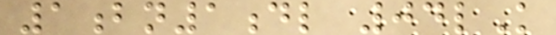1bn1dl 04lK
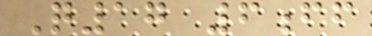Q17 6ff
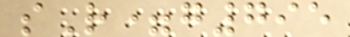sR=g795
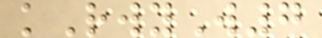kRwyW7
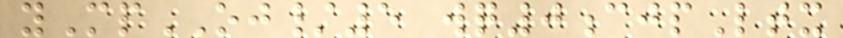yMpOJ/5 wq0cjpLtx
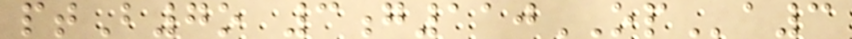ptB7o 3g110OPa3
